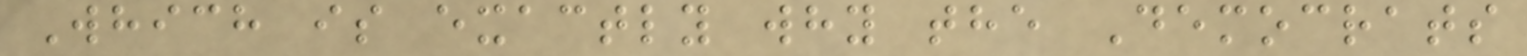Which is exactly why the Democrats
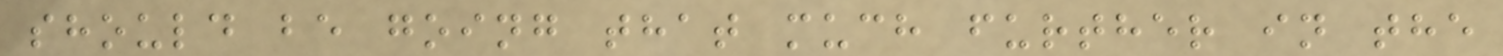should be going that much further in the
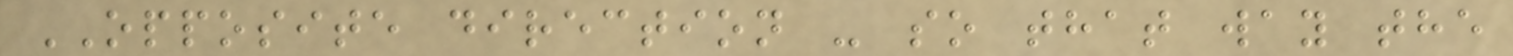OPPOSITE direction - so that way the
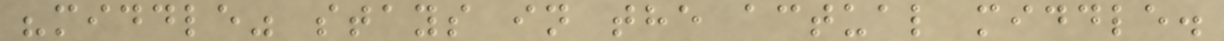"middle" stays in the actual middle.
